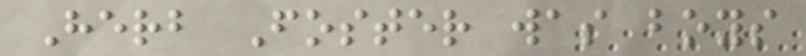Herb Foster was boys
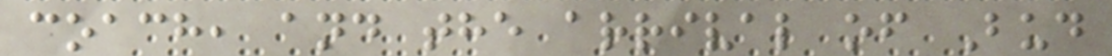coach, and the arrival of Bud
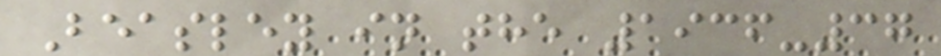Beasley in the 1936-37
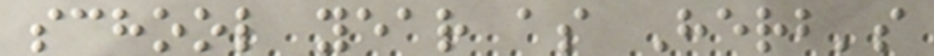school year as Herb's
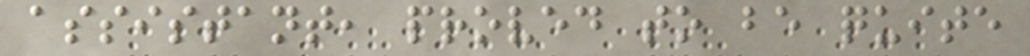assistant, proved to be quite
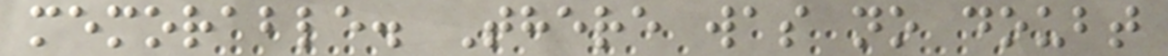memorable. There was no doubt
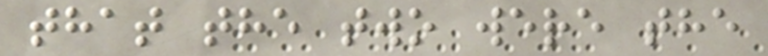that the two were the
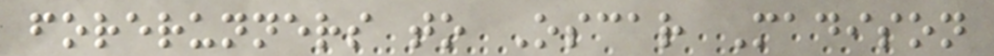forerunners to Oscar Madison
